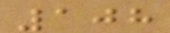108
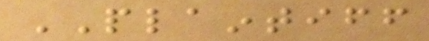PLAINTIFF
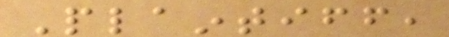Plaintiff,
